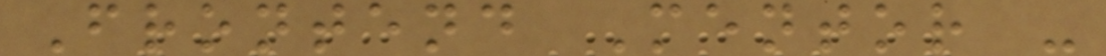Frontend Mentor -
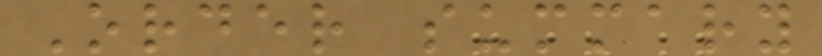Order summary
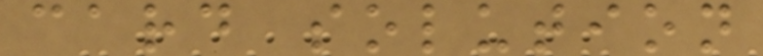card solution
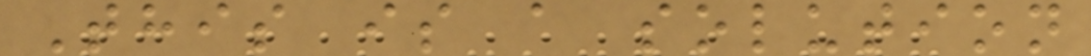This is a solution
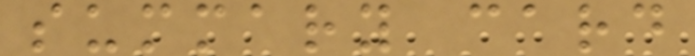summary card
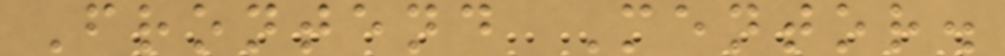Frontend Mentor.
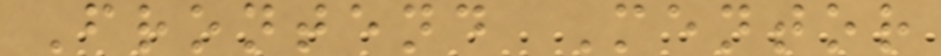Frontend Mentor
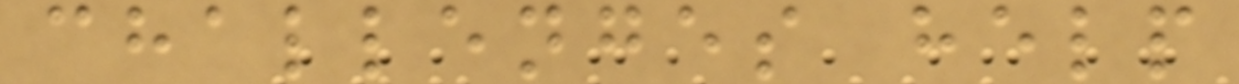challenges help
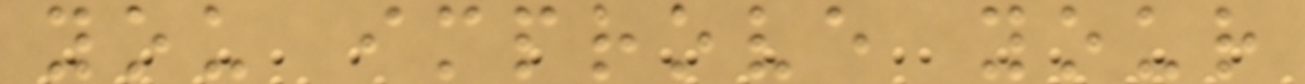you improve your
